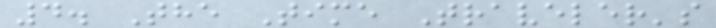4. The Time Traveler's
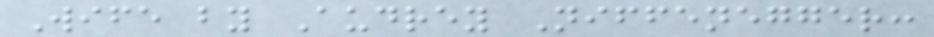Wife by Audrey Niffenegger:
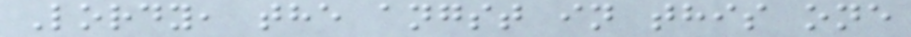Lordy, the angst in this one
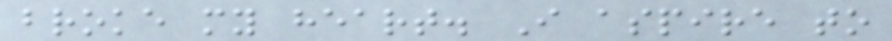broke my heart. I aspire to
